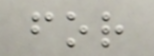for
